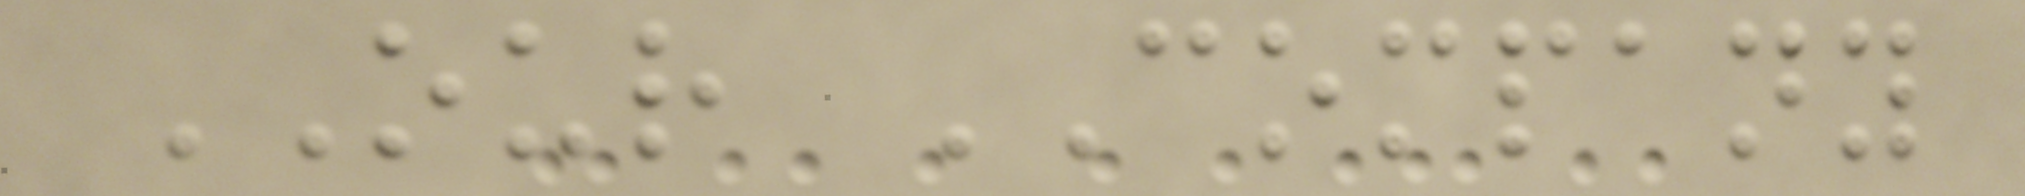OUR COMPANY
